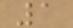1
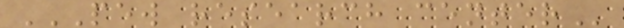PEW RESEARCH CENTER
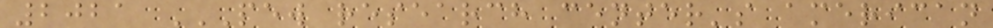2021 PEW RESEARCH CENTER'S AMERICAN
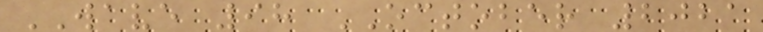WAVE 98 OCTOBER 2021
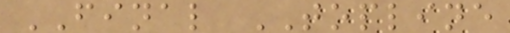FINAL TOPLINE
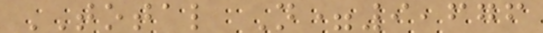TOTAL N=9,676
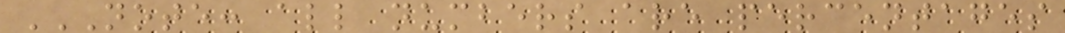NOTE: ALL NUMBERS ARE PERCENTAGES
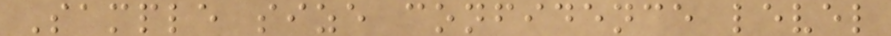Sample size confidence level
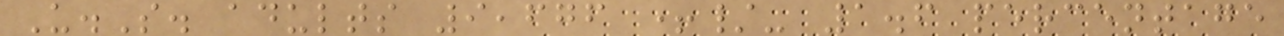U.S. adults 9,676 +/- 1.6 percentage
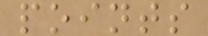points
